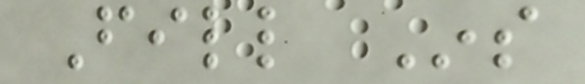Fill Ins
